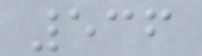536
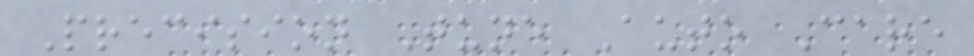Precision Tune Auto Care
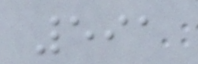591
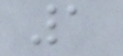1
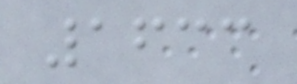1633
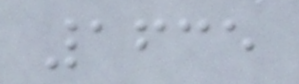1635
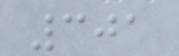301
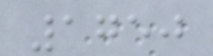1750
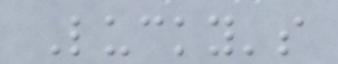Lucky's
